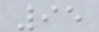95
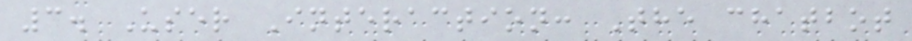3. User Interaction: The chatbot
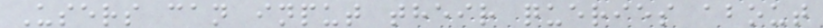Users can input their queries about
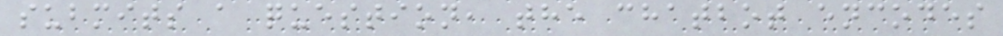submits a question, the chatbot encodes
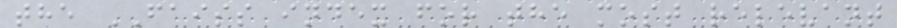the FAISS index for the most relevant
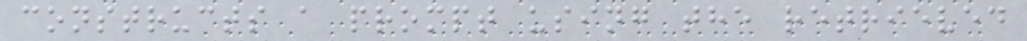constructs a prompt using the retrieved
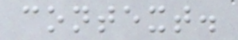context.
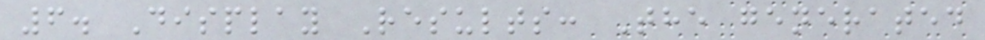6. Display Results: The generated
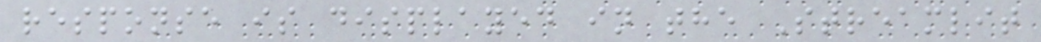response is displayed in the Streamlit
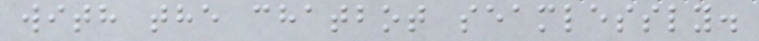with the chatbot seamlessly.
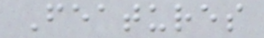Features
